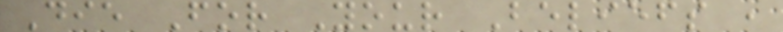Die For Your Beliefs ,
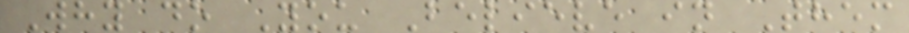Why do You Believe in Them
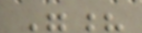"?
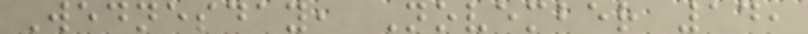Wednesday, November 14,
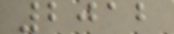2012
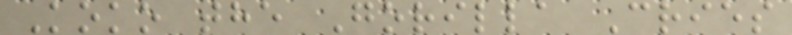Koko the Gorilla Cries
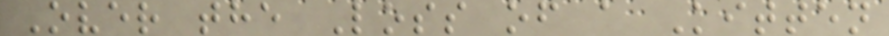Over the Loss of a Kitten
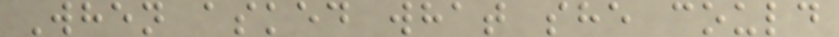When asked what she could
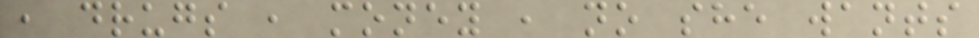, drugs , money , no she wants
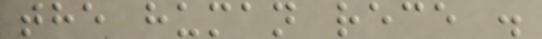the human rece .
